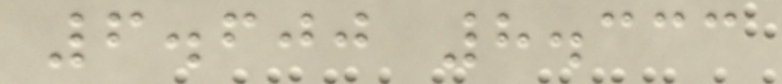6.600 8.333
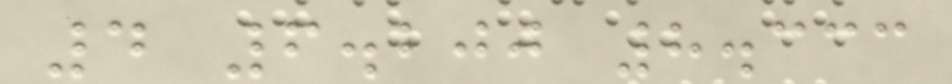4 6.200 8.333
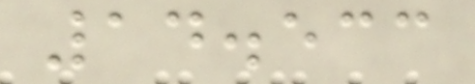14.533
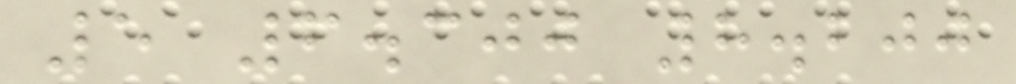5 6.300 8.200
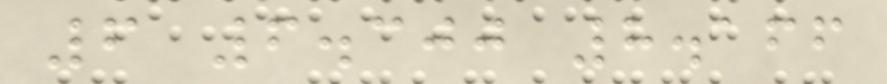6 6.300 8.166
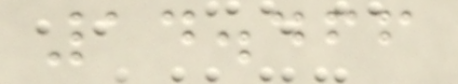14.466
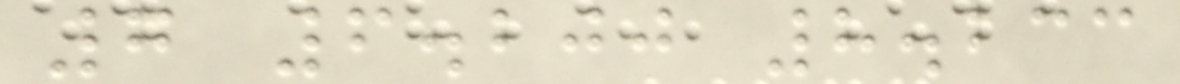7 6.200 8.233
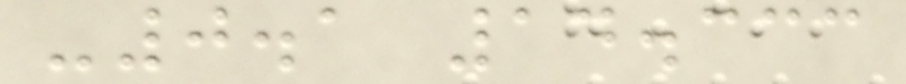-0.1 14.333
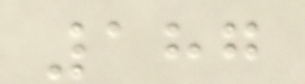187
